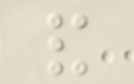and
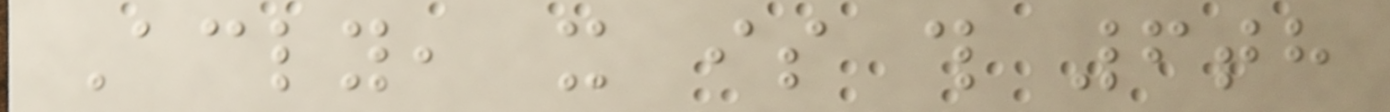Accordingly, it is this 6th
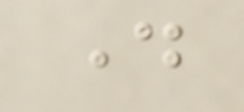day
